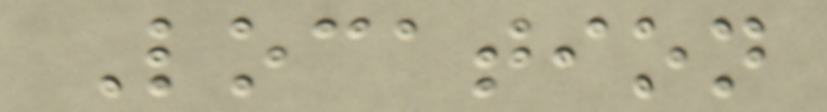Location
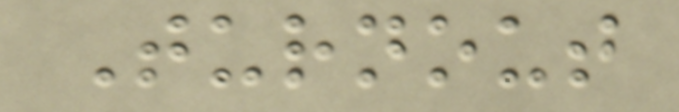Turnout
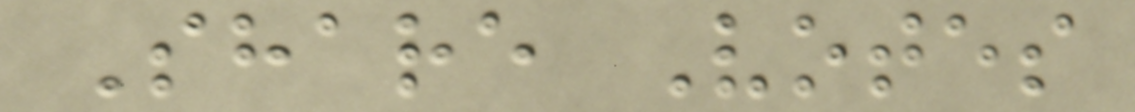Share Votes
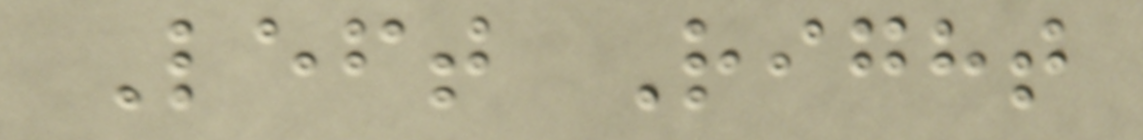Left Right
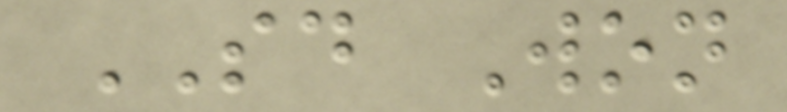SD Won
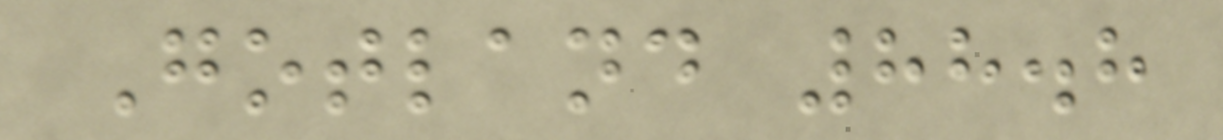Gotland 88.8
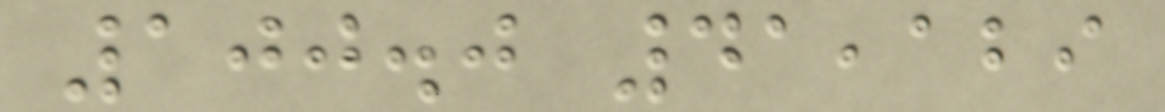100.0 41,129
